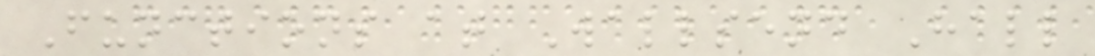Functions at Wallsend Hall
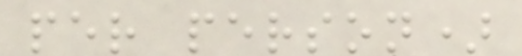per person)
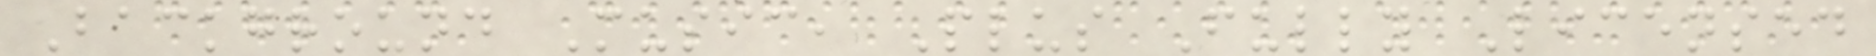Background Music, Plus Fully Licensed
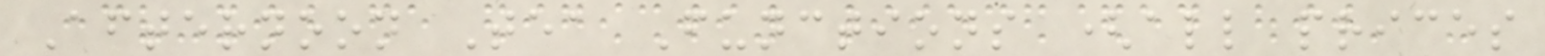Afternoon Tea Functions (all prices
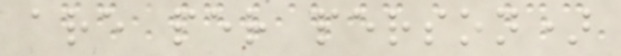are per person)
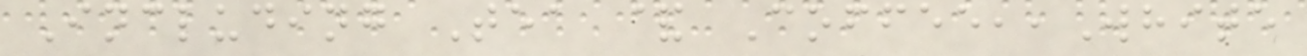Including Tea & Coffee,,White
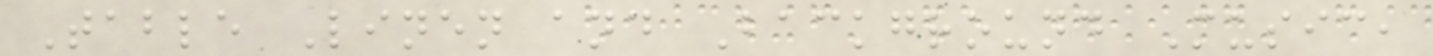Table Linen and Background Music,
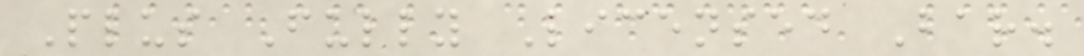Plus Fully Licensed Bar.
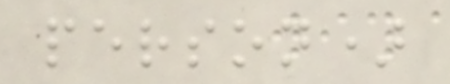person)
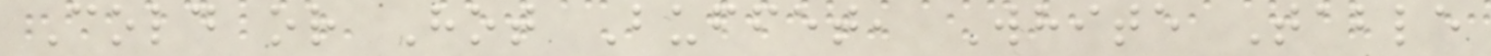Cold or Hot Buffet, White Table
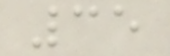35
